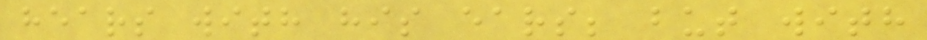hears with his ears; but with
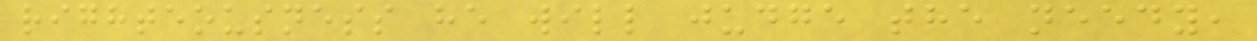righteousness he will judge the needy,
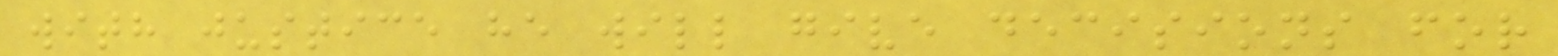with justice he will give decisions for
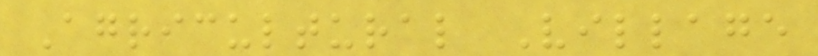Agricultural Village
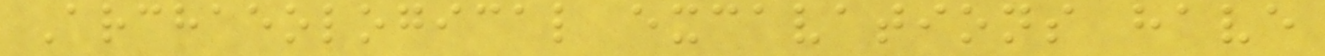Archaeological excavations have
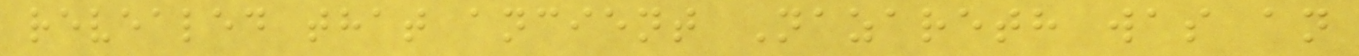revealed that ancient Nazareth was an
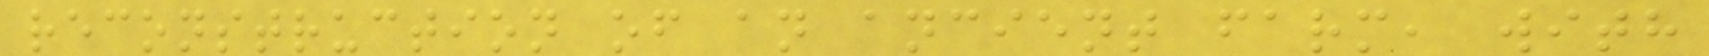reconstruction of an ancient farm, with
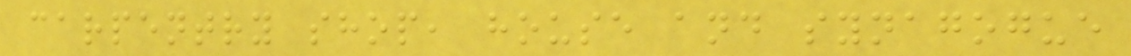carpentry shop, house and synagogue
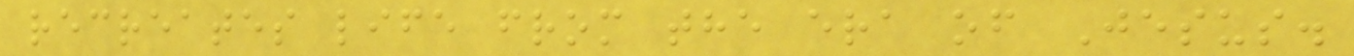recreates life from the era of Jesus.
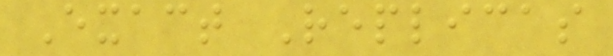Exact Replicas
